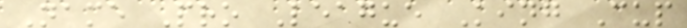Name Pro League King Cup
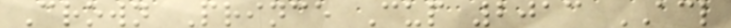Crown Prince Cup 2013 ACL
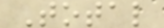Total
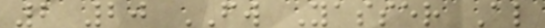2 20 FW Yasser Al
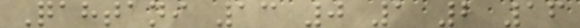Qahtani 13 0 1 2 16
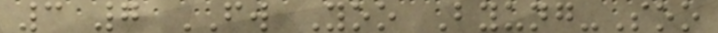3 7 FW Yoo Byung-Soo
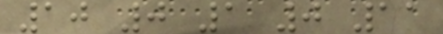10 0 1 0 11
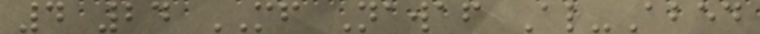4 24 MF Nawaf Al-Abed
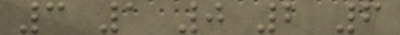3 1 0 2 6
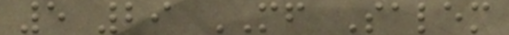5 29 MF Salem
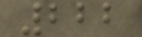222
